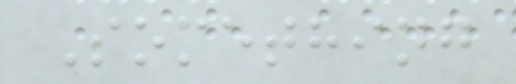Something
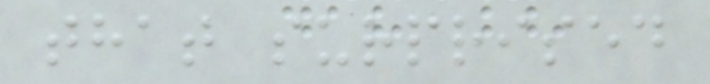that surprised
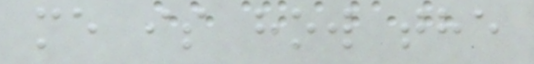me is how the
